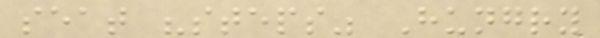seat "steps" Hungry
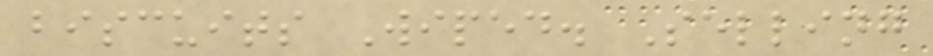biscuits Wiped. Selling
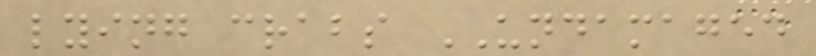lying crabs UNDAMAGED
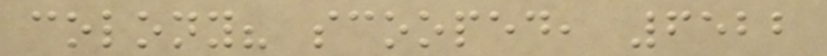colony? scooped, 6522
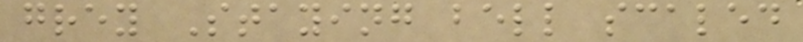grey Staying bell scaled
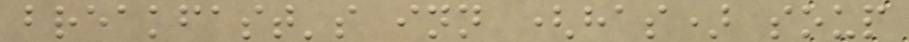breakfast's inn (has) soup
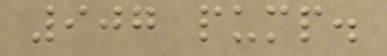907 pump.
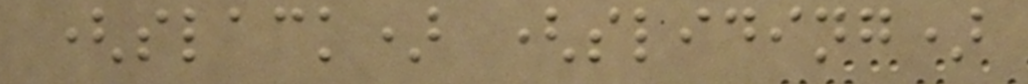(slack) (sliding)
